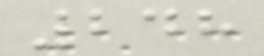248
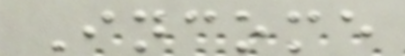Income
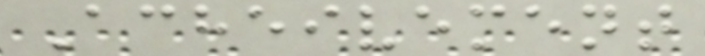Acheivement
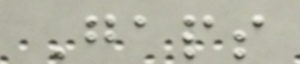Gaps
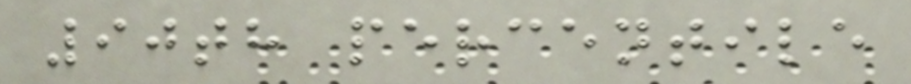90th percentile
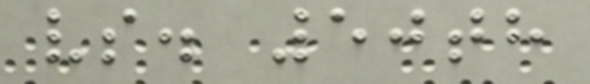vs. 50th
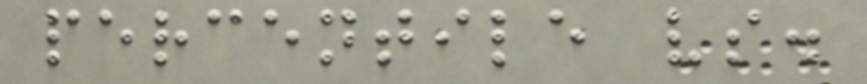percentile vs.
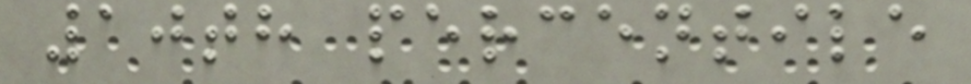10th percentile
